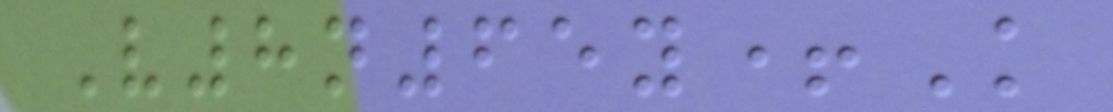V8n65y+K
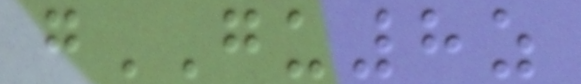gGU8z
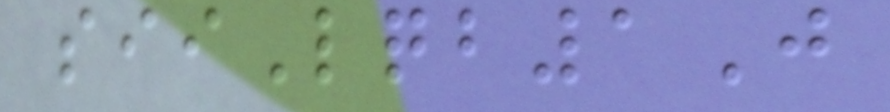siiLqb1J
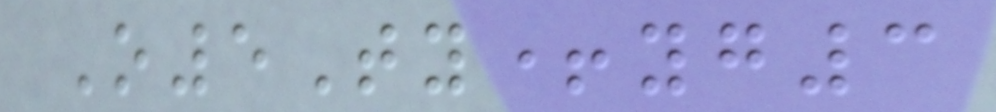O5Ty+yg3
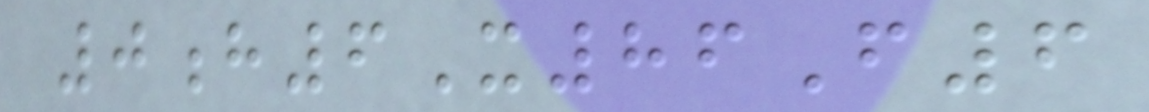0h6X86F6
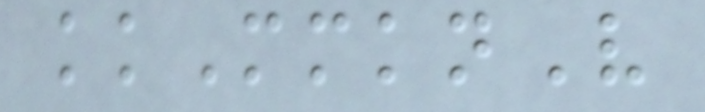kkMmknV
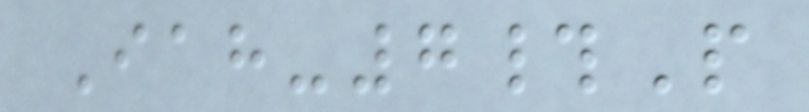Iah-7#P
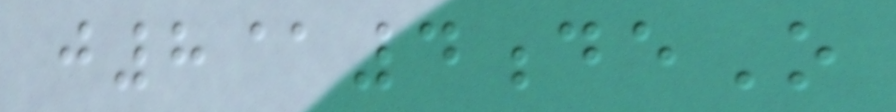j8@4deO
